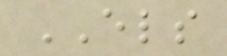ELS
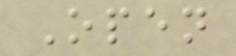Open
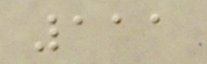111
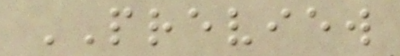PREVIEW
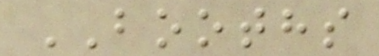BOOTHS
